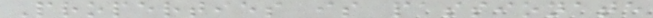Properties is passionate
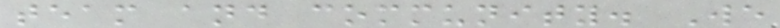team and community. We
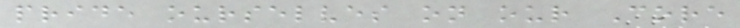pride ourselves on our Core
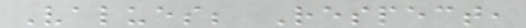Values; Respect,
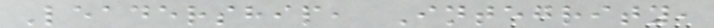Leadership, Integrity,
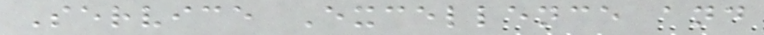Service Excellence and
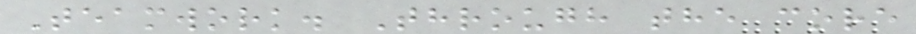Teamwork. Through the core
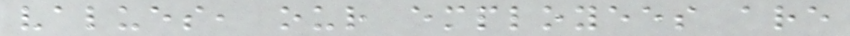values, our employees are
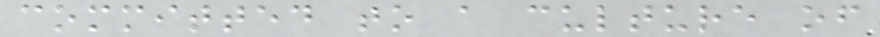committed to a culture of
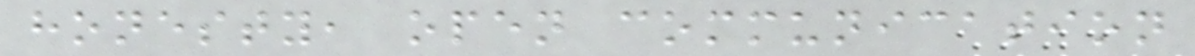honesty, open communication
